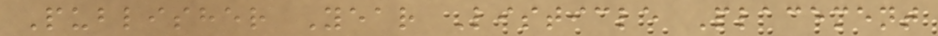Publisher Year Listicle Placement
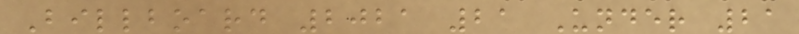Billboard 2021 21 Under 21
